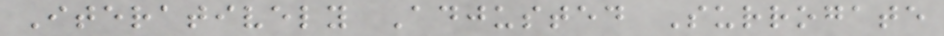Iteratively Adjusted Surrogate
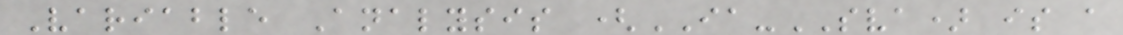Variable Analysis (IA-SVA) is a
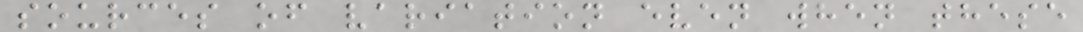sources of variation even when these
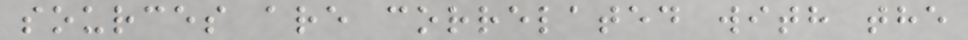sources are correlated with the
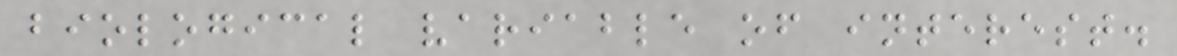biological variable of interest.
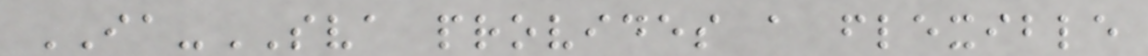IA-SVA provides a flexible
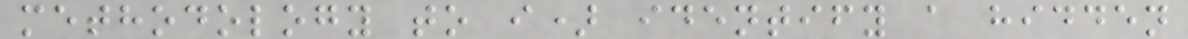methodology to i) identify a hidden
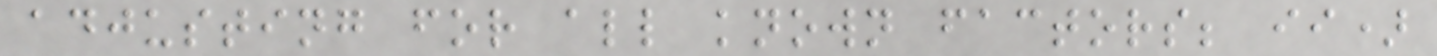adjusting for all known factors; ii)
